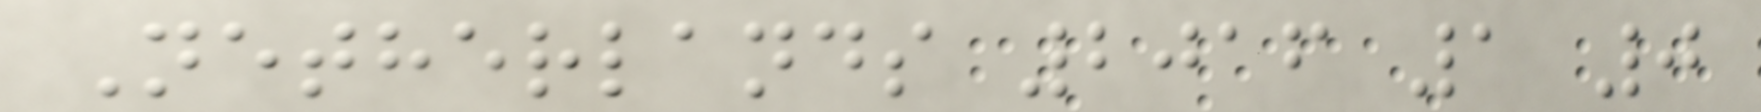Netherlands 2016 1 0
